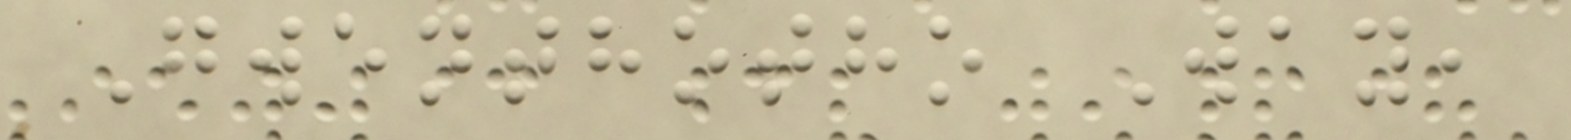Gwenthotho Way,
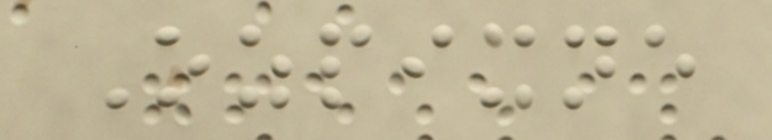Ozpixne
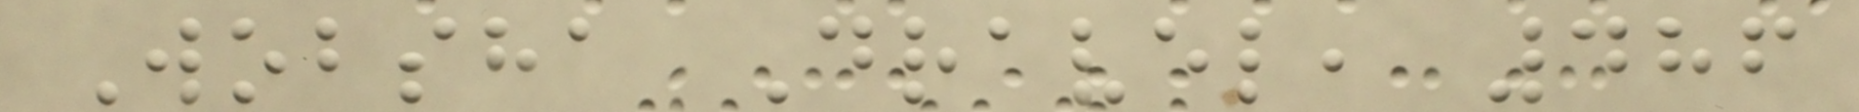Wobsha Dravel, 486
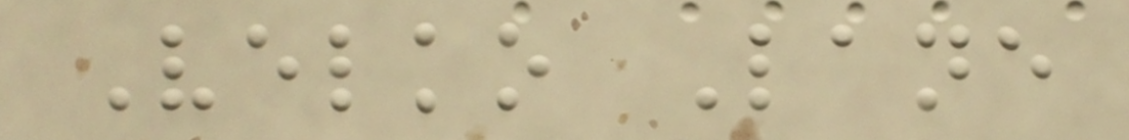Velko Lane
